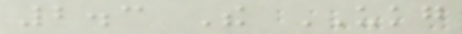2.3 The UKG
